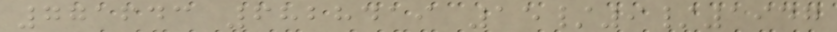771643 6828419 15/9/1947
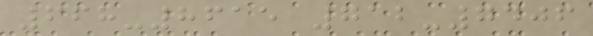668-8615 712-7406
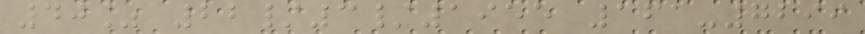40% 22/3/1955 161-7299
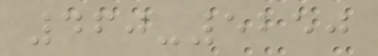460-5250
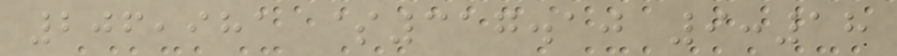206,981 $317.10 9:18
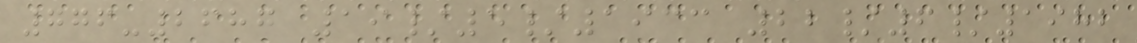776-2687 19/5/1933 22/6/1982
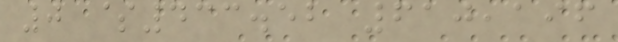0 $433.52 610,196
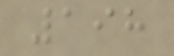198
